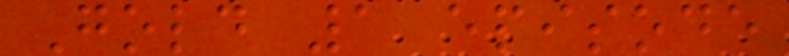Gold 1 episode
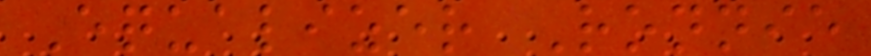Equalizer Ronnie
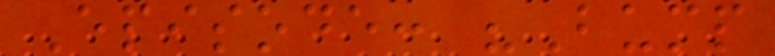Episode: "Bump
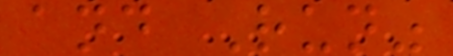and Run"
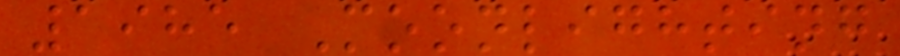1985 Moonlighting
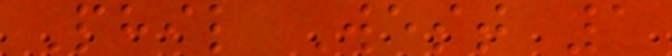Phil West 1
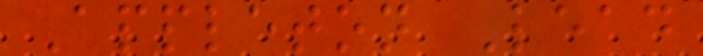Appleton Lead
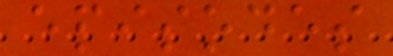episodes
